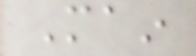Main
